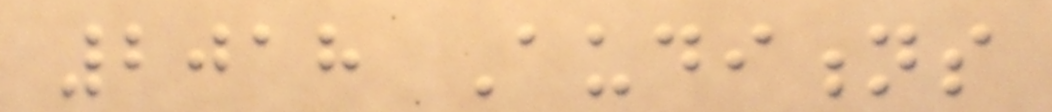2018 Auditions
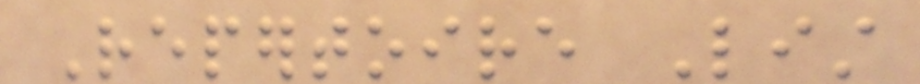Repertoire List
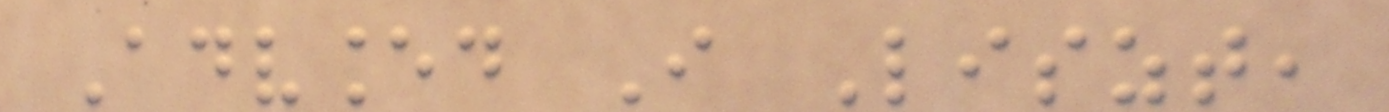Advanced I Liszt,
